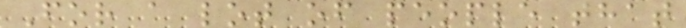For a lot of people that
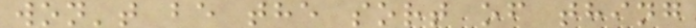won't be the sort of thing
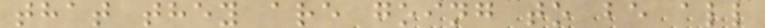that they are going to be all
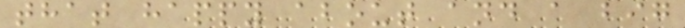that happy about and a big
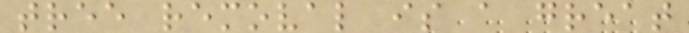tree removal is a great
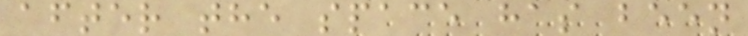after the space has been
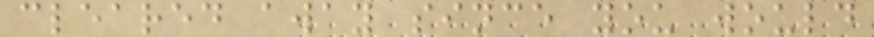cleared away since you would
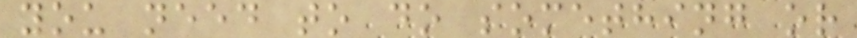you need to do something or
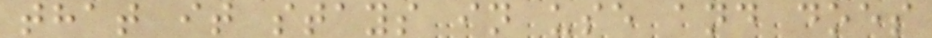that it stays in use and does
